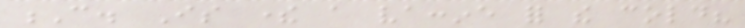C. Is there a vaccine for the cold?
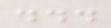...
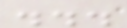...
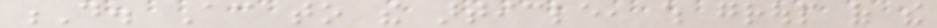D. According to the article, which group of the
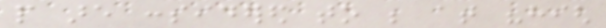people are considered to be at "high
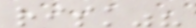risk"?
